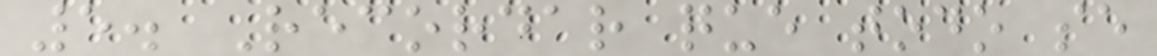5. Recordar que todo se
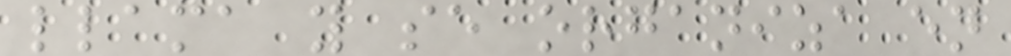llama y se organiza en
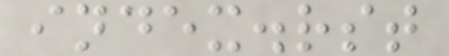index.rst
